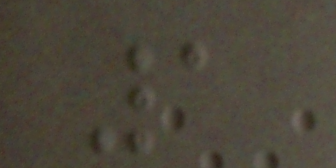1
